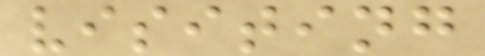visiting
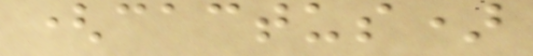(cactus)
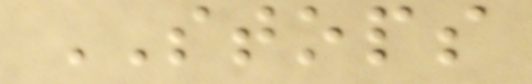STOPS
